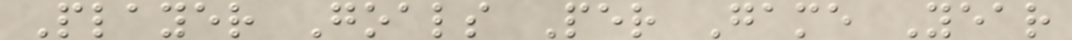Player Goals Per Game Year
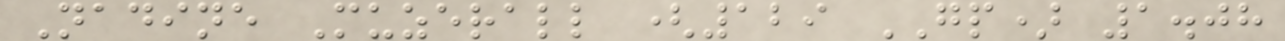Nadine Muzerall (129 GP) 1.08
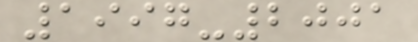1997-2001
